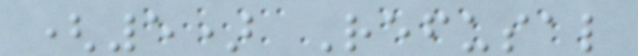(5) Refusal
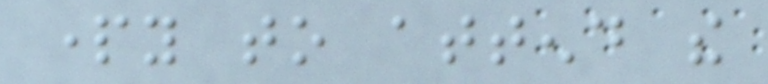party to attend the
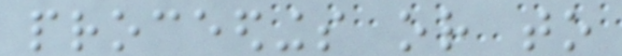proceedings or to
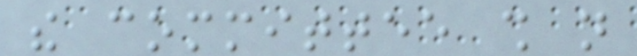the committee shall not
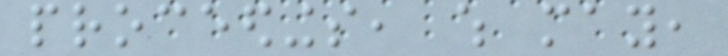proceedings, which may,
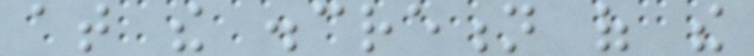at the discretion of the
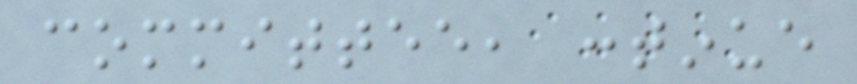committee, continue
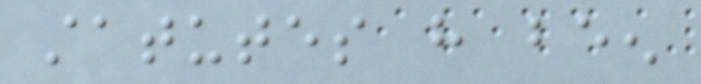statutes have been
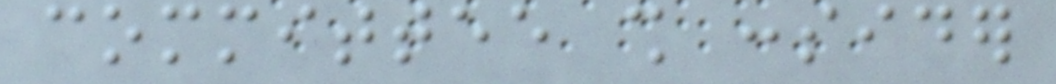committee shall consider
